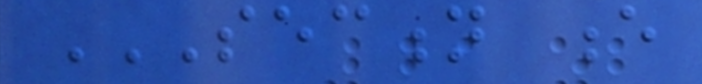SECTION E
